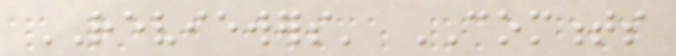REVIEWERS' COMMENTS
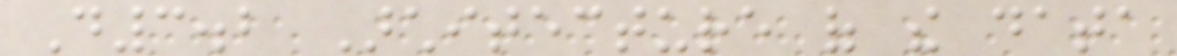D3.2 Architecture of the data
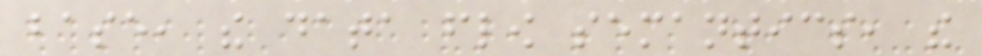base, the data flow semantics, the
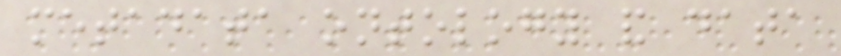metadata ontology and data
